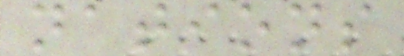nations
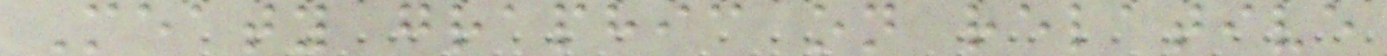Meaty graphic on relative
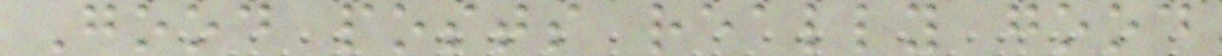Good posts really good
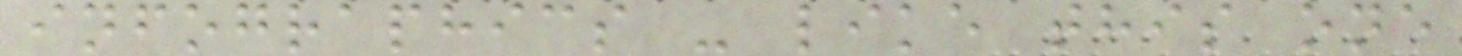infographics - like this one
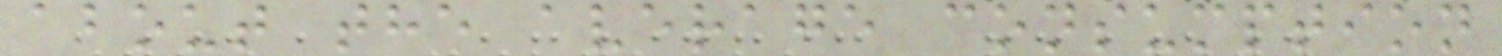about the average consumption
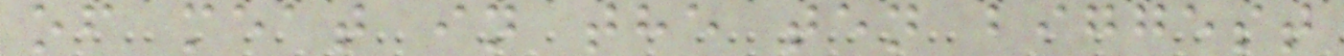of meat in the ten biggest
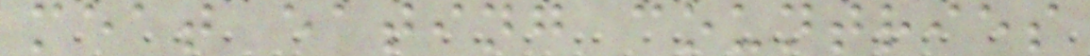meat eating countries
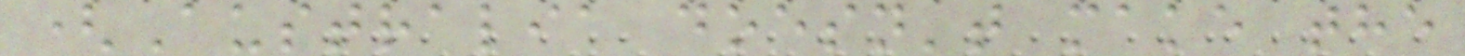(Australia doesn't make the
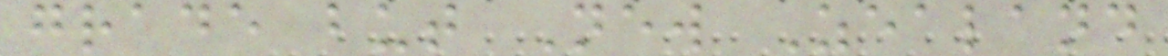grade but New Zealand
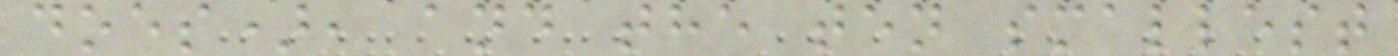does), and the ten smallest
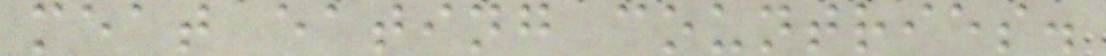meat eating countries.
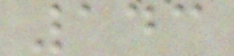143
